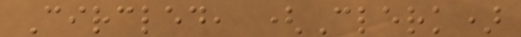Circled, (Clerk)
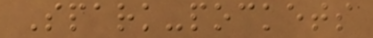Spark-pockets
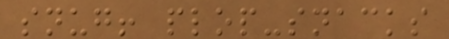snug! plop-snacks
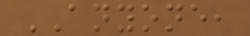ANYONE,
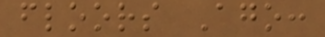floors Ago:
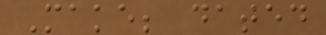Make; dated
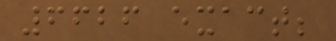6626 exact;
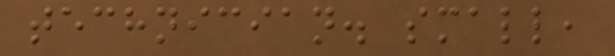technician. small,
